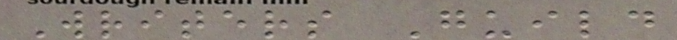Writers Guild
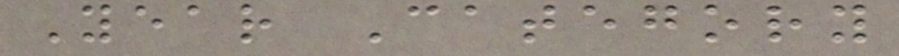Year Category
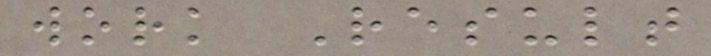work Result
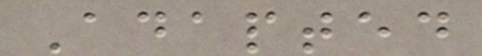Adapted
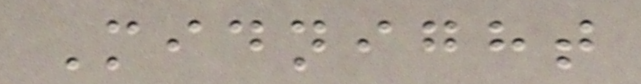Midnight
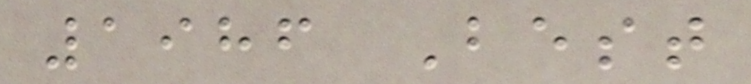1986 Best
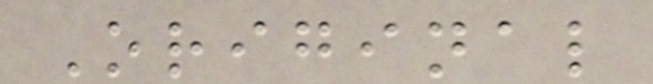Original
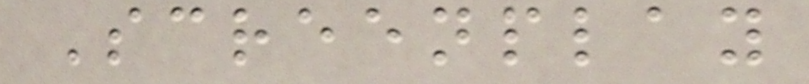Screenplay
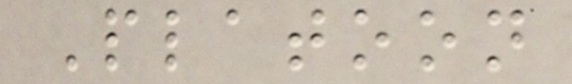Platoon
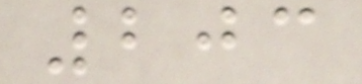203
